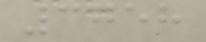3758
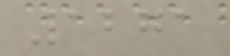1271
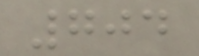704
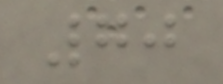70
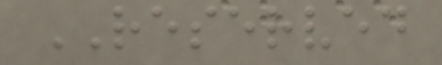RESERVED
